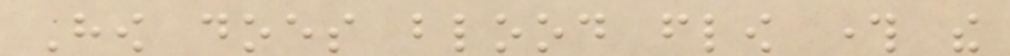How does blood flow through the
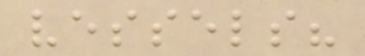vessels?
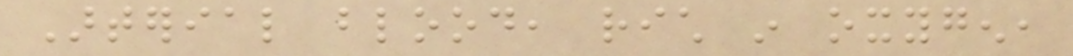Arterial blood, rich in oxygen,
